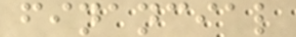financial
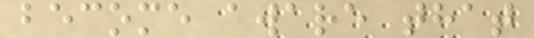become aware that
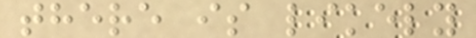there is likely
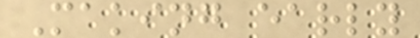Making early
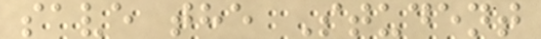save the Student
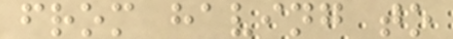from having to
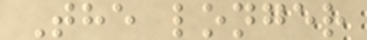The longer
